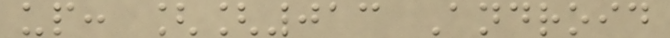up: [[013 Android
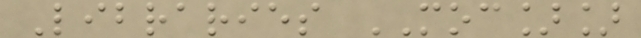Libraries MOC]]
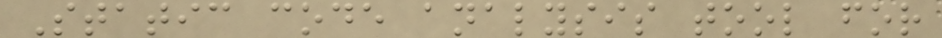Static code analysis tool for
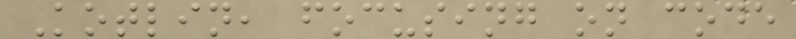Kotlin, focusing on code
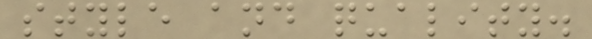style and quality.
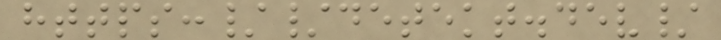https://detekt.dev/
